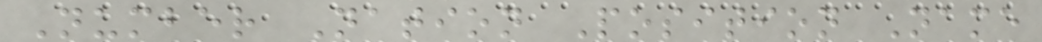Number Nation Position Name
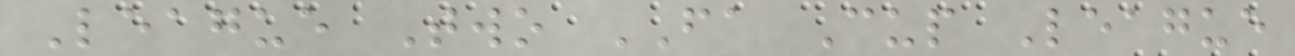League Two FA Cup League
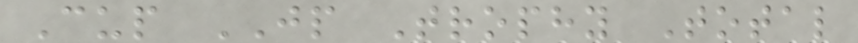Cup JP Trophy Total
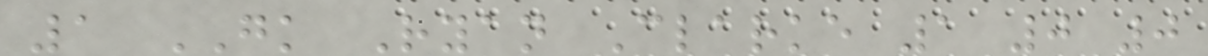1 GK Ryan Clarke 1 0 0
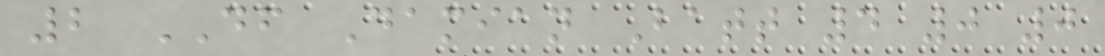2 DF Damian Batt 4 0 0
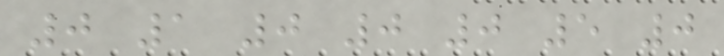0 1 0 0 0 5 0
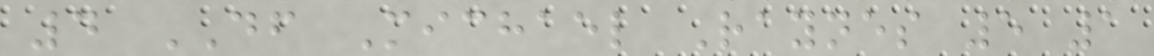4 DF Michael Raynes 5 1
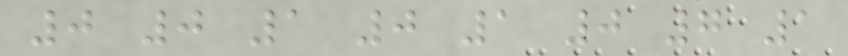0 0 1 0 1 0 7 1
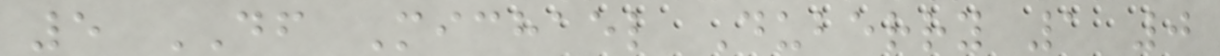5 DF Michael Duberry 1 0
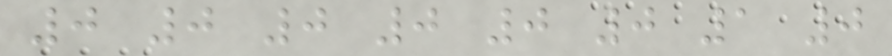0 0 0 0 0 0 1 0
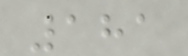181
